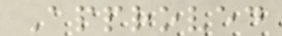Approved
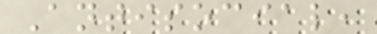Antisocial,
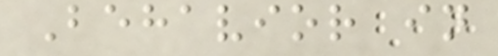Behavior in
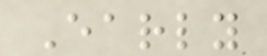Early
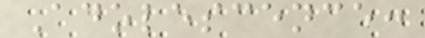Adolescence:
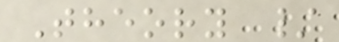Theory /
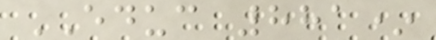EDUC 881*
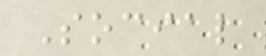Social
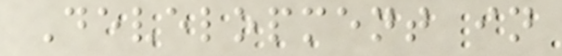Development in
